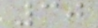30
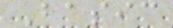Basic
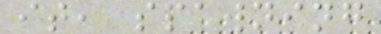it, spawning
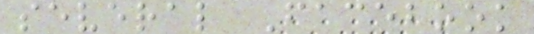several Facebook
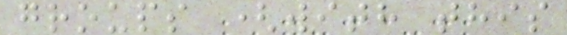groups (with this
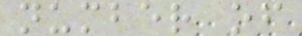number of
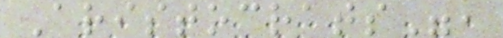Aristocrats",
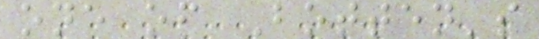one of Botten's
